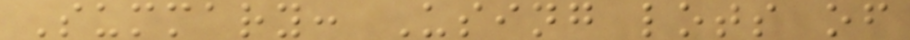Summary: Using lots of
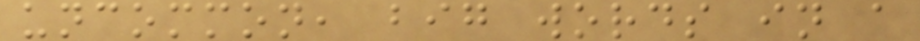uncommon, big words in a
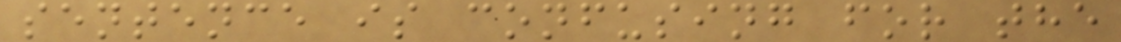sentence is confusing for the
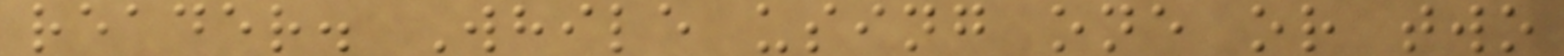reader. While using one or two
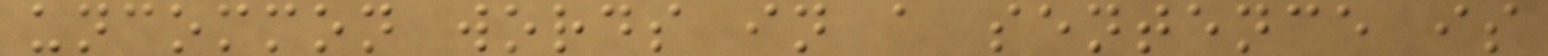uncommon words in a sentence is
